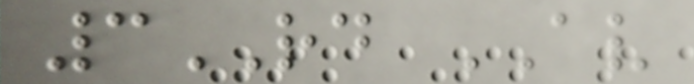3RD AV
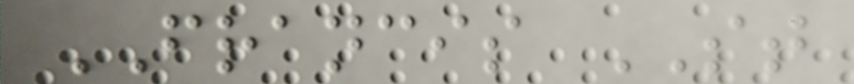FRANCIS ST
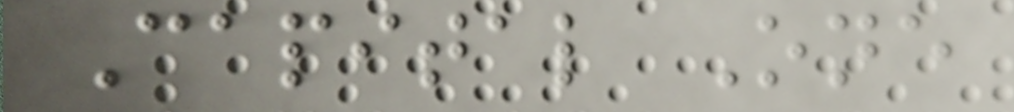Capital One
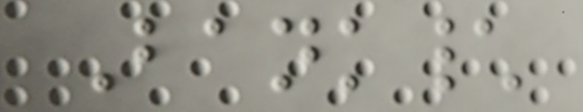Bank\
